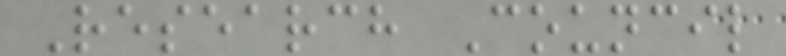Research Council
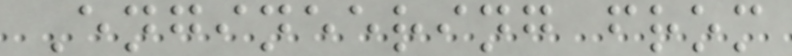Engineering from
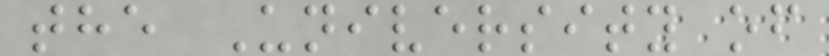the University of
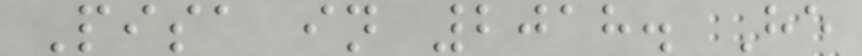Pisa in 2018. He
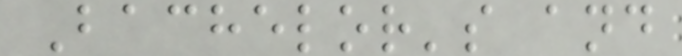Bachelor's and
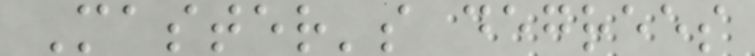Master's degrees
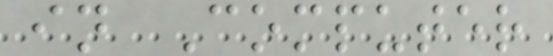in Computer
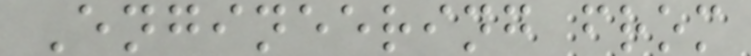Engineering from
